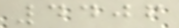4406
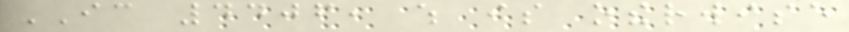IC 4406, which is otherwise
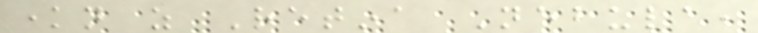known as Retina Nebula,
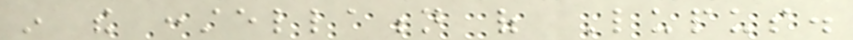in the constellation of Lupus.
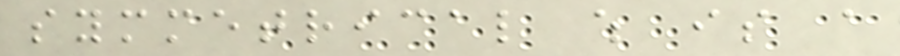symmetrical which is a
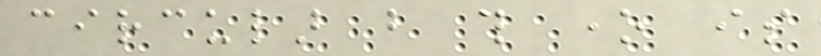circular but this one is
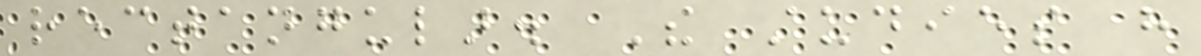rectangular. The studies have
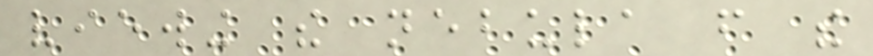viewing the nebula from the
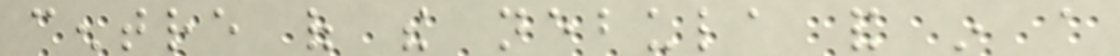centre of the nebula and in a
